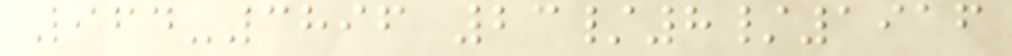964-3896 23/8/1916
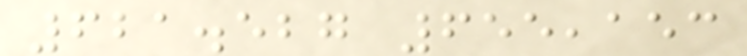621.527 655,153
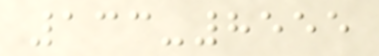133-8555
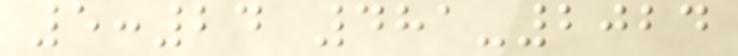5:24 481-2024
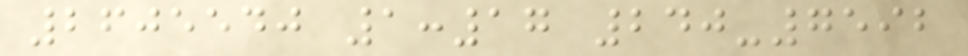2605540 1:17 240-7592
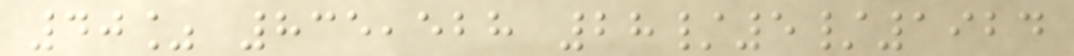40% 835,528 28/5/1924
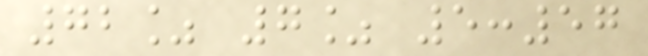72% 7% 5:57
